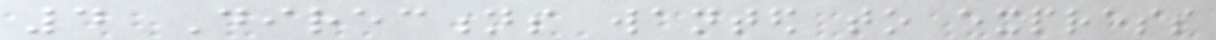4 Directions wanted to express
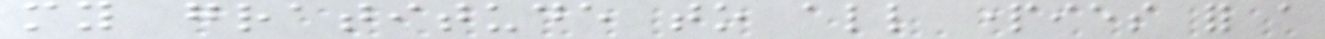my gratitude to all parties for a
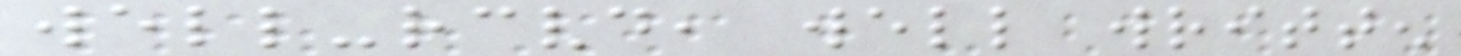well-received, well written
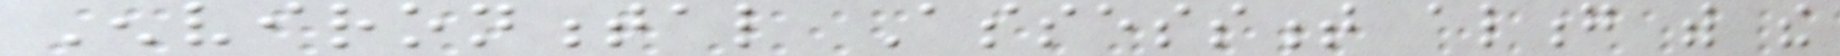Environmental Assessment along with the
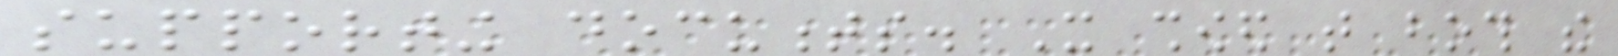supporting documents. It showed that both the
